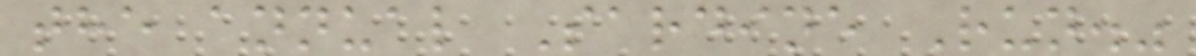the annual Sardine Run."
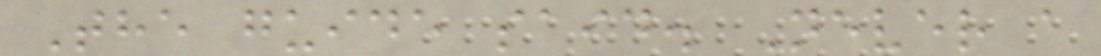The guide said. Never a
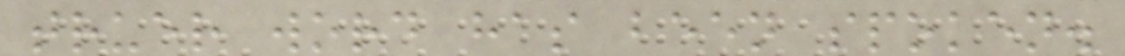truer word has been spoken.
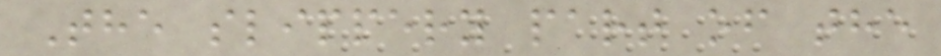The slippery part of the
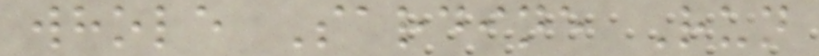whole Sardine Run
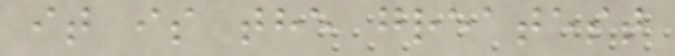it is the greatest
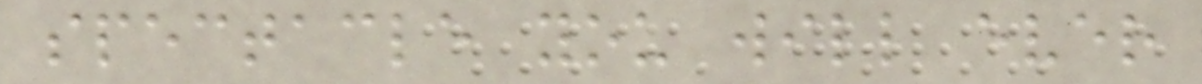spectacle you will ever
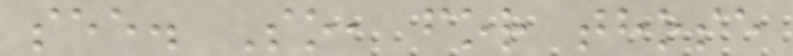see. So, for those
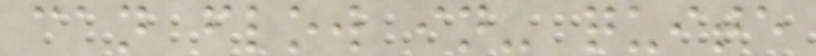can flow in- quite
